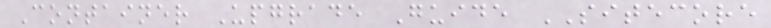Container Upgrade Guide SITECORE
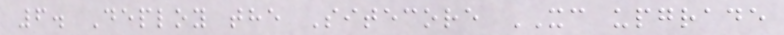6. Deploy the Sitecore XC upgrade
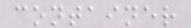container
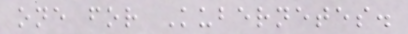one for Kubernetes.
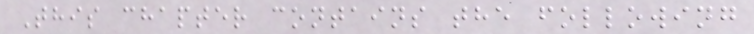This chapter contains the following
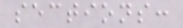sections:
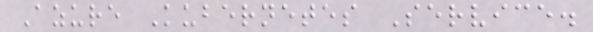Azure Kubernetes Service.
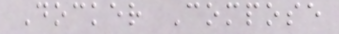Docker Compose
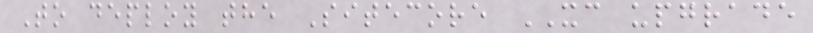To deploy the Sitecore XC upgrade
